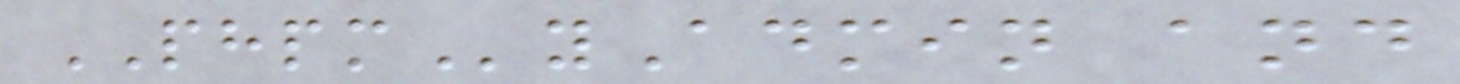PHPMyAdmin and
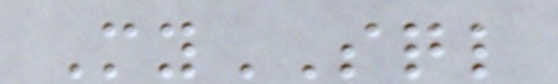MySQL
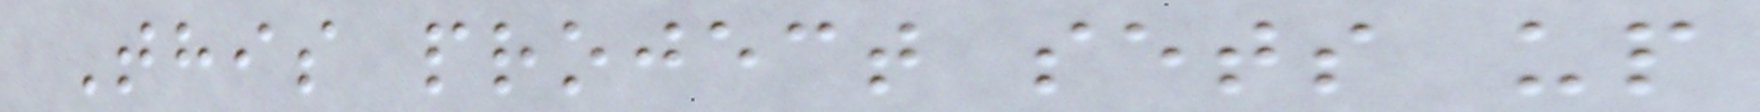This project sets up
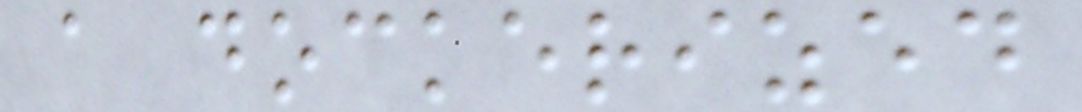a dockerized
